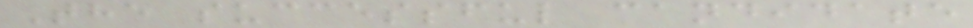The successful candidate
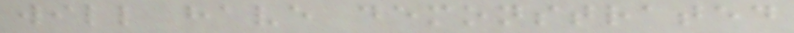will have demonstrated
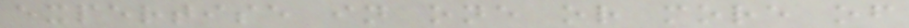expertise in one or more of
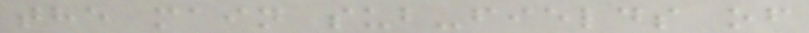the main sub-fields of
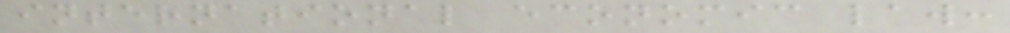international economic law:
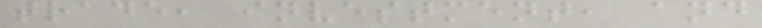trade, investment, and
